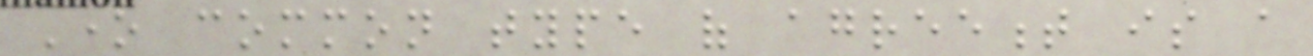One common type of agreement is a
